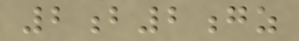2b2gz
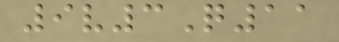9v3Q11
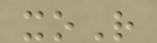xoR
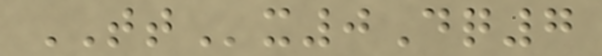TTx0Dq7
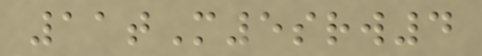11tM5srw4
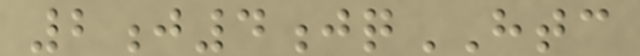2j4jqHTC
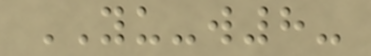YU-w8-
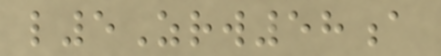l5Zrw58a
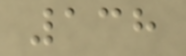138
